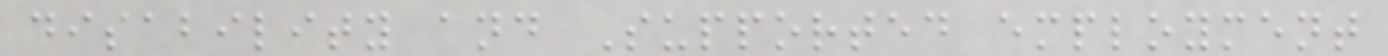disability and Supported employment
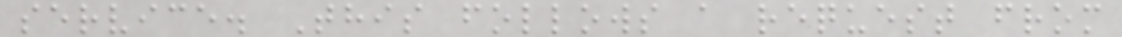service. This follows a request from
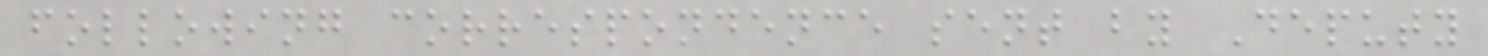following correspondence sent by Deputy
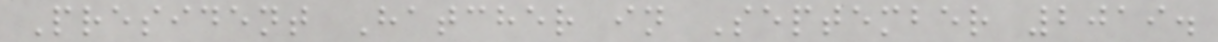President Hatcher in September 2019.
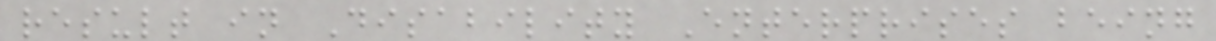result in Disability Enterprises being
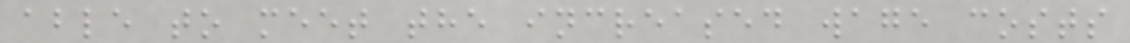able to meet the increased wage costs
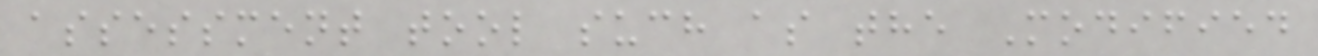assessment tool such as the Modified
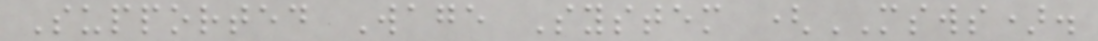Supported Wage System (MSWS).
